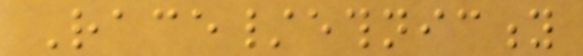Race/ethnicity
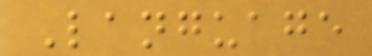Language
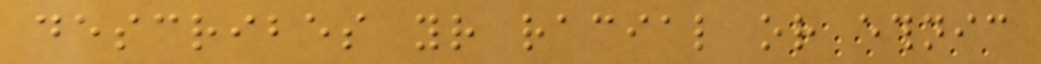describes your racial or ethnic
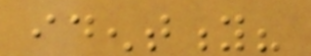identity?
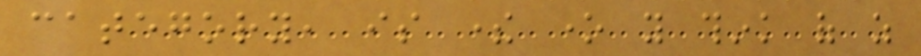category, is there one you think of as
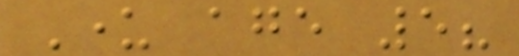Under age 5?
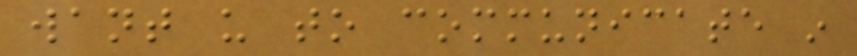want us to communicate in
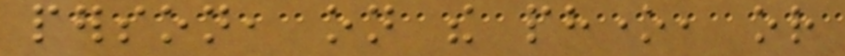person, on the phone, or
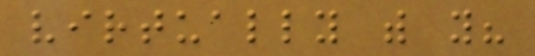virtually with you?
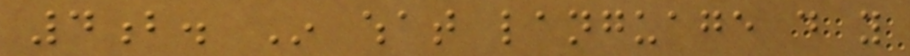4b. In what language do you
